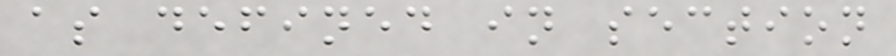as defined in section
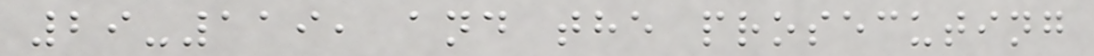29-119, and the prosecuting
